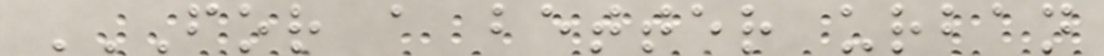FOR A BETTER URBAN
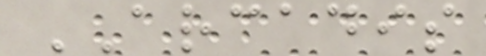ARCADIS
